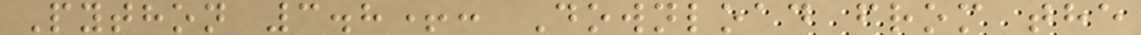Python 3.8+: Download from the
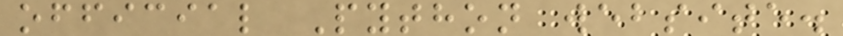official Python website.
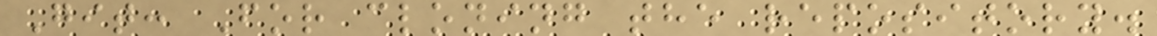Git: For cloning the repository.
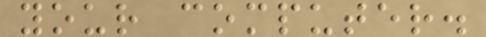your computer.
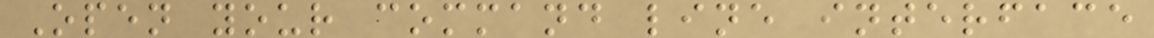Open your command line interface
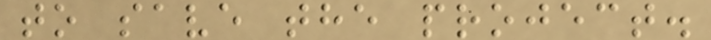to save the project.
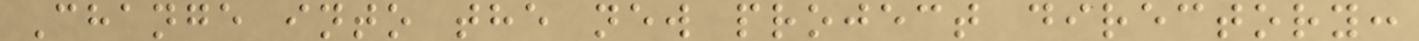Change into the new project directory:
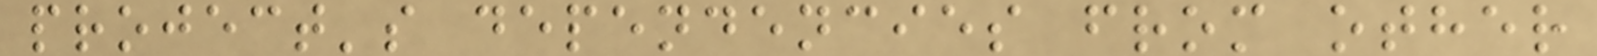project's dependencies from other
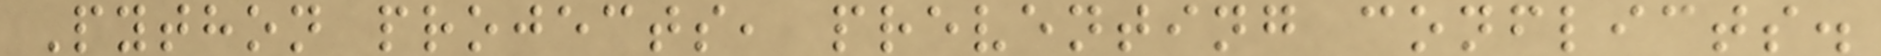Python projects, preventing conflicts.
